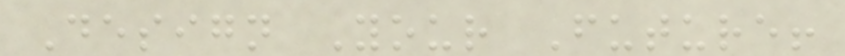Design Your Future!
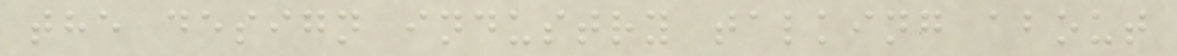the design industry talking about
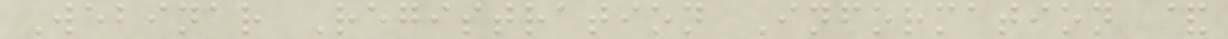Webinar Registration Information &
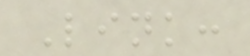Link:
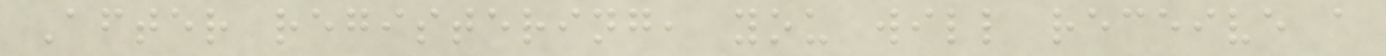After registering, you will receive a
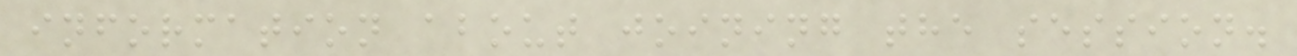information about joining the session.
